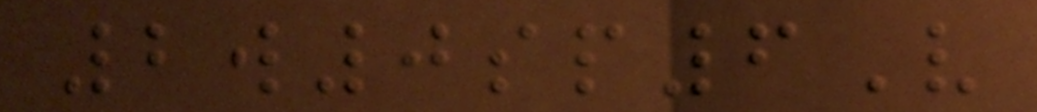2w0sp6V
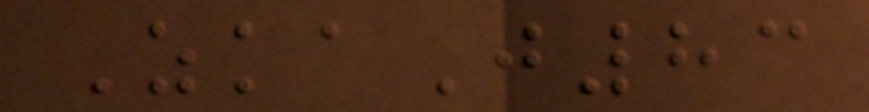ZkaJ83
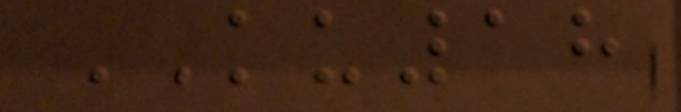KU18
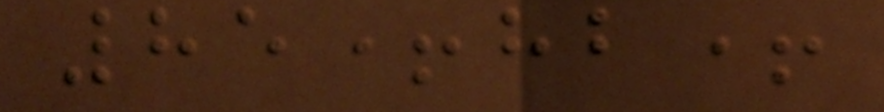85+hb+
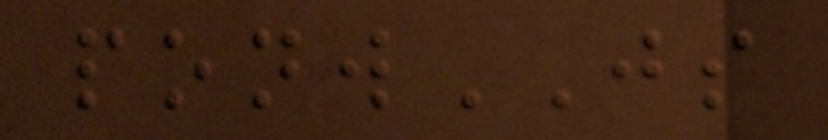ponwJS
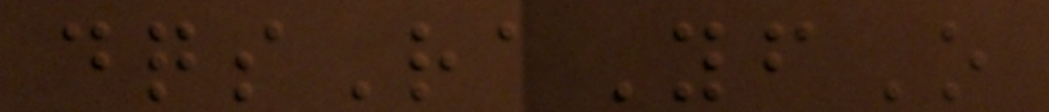dqsRaYfO
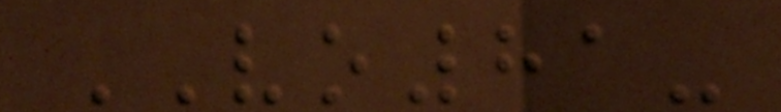VO81-
